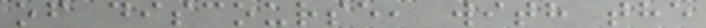of discourse, with the
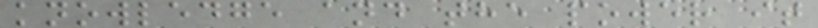knowledge and the power it
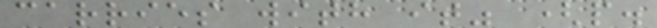carries with it" (p.
